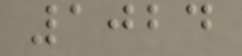1024
